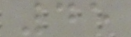45
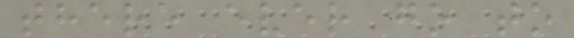there ever go to
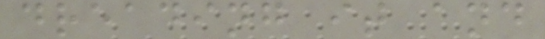dreading it and
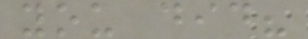you did?
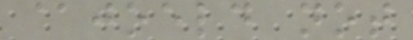@joeld not
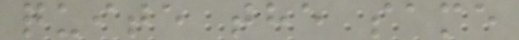quite the same
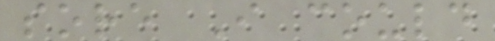sore I could
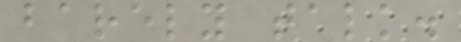barely talk.
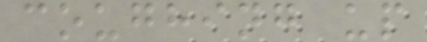coughing up
